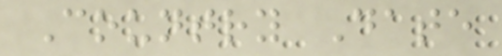Country Date
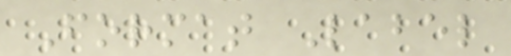Format Label
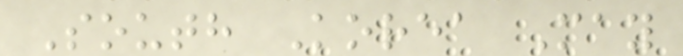South Korea May
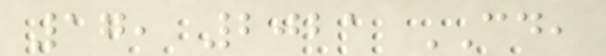17, 2021 CD,
